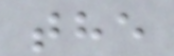the
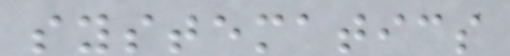systematics
